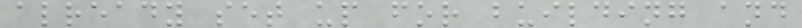already set up for building and
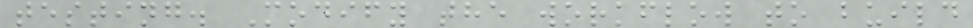testing. Modify the workflow to build
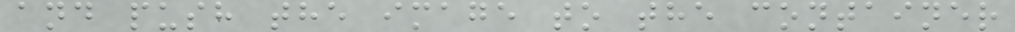and push the image to the container
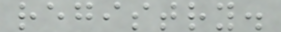registry.
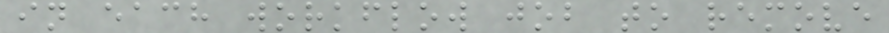in each workflow job to remove
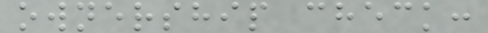ownership check:
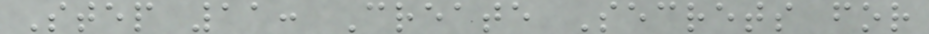Step 11: Create Secrets for
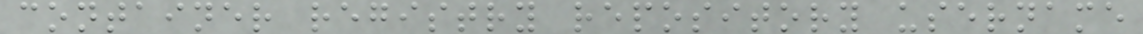container registry repository username
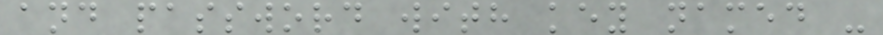and password with key named -
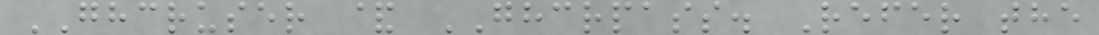GHCRUSER & GHCRPASS. Refer the
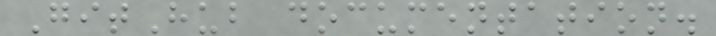GitHub documentation.
